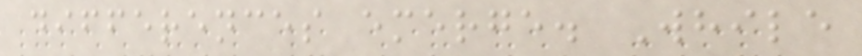differences emerge. While
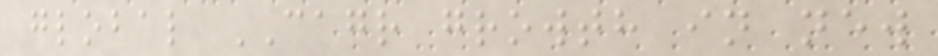global CAGR growth in new
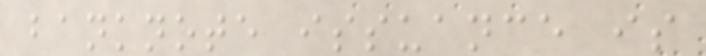banknote issuance is
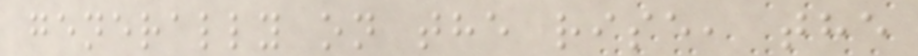generally on the rise, the
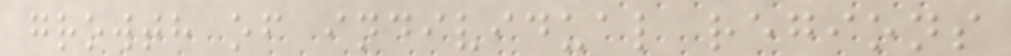growth of individual regions
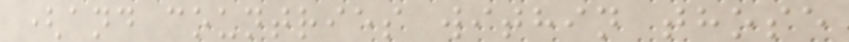(and countries within those
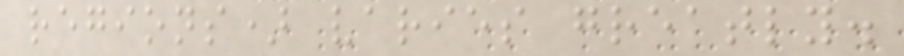regions) varies greatly.
